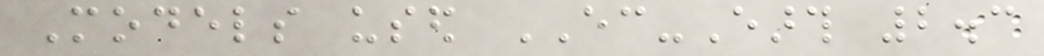Models used EC-Earth 2.3
